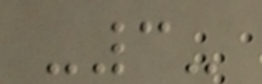-3-
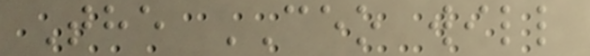The CEO will
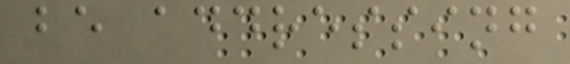be addressing
